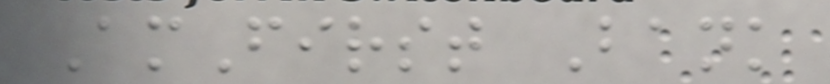AmFirst Bank
